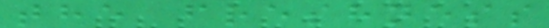the freshness
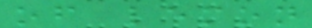of lemon
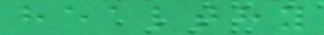healthy
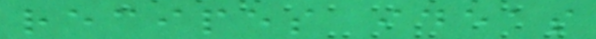recipes ideas
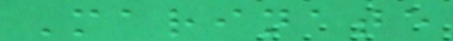Marinate
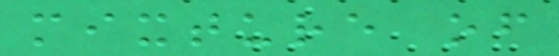mixture of
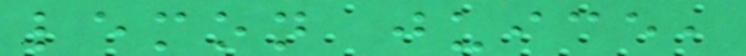lemon juice,
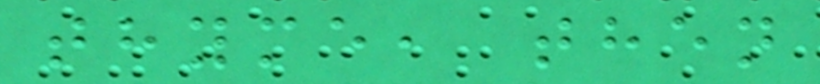thyme, then
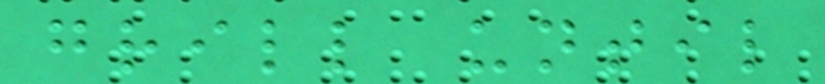grill until
